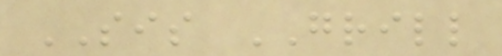SIS GRILL
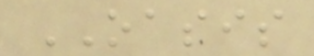OASIS
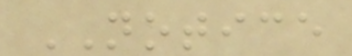NOTICE
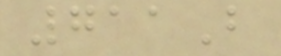711B
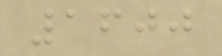1600
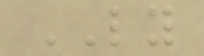LY
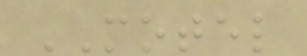MOTEL
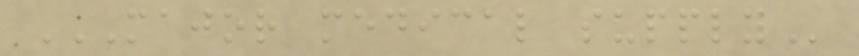MAJOR MEDICAL SUPPLY
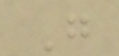G
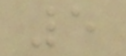5
